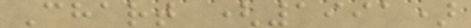Chart (1991)
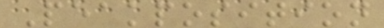Peakposition
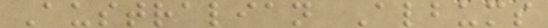Australian Albums
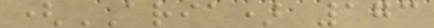(ARIA) 173
